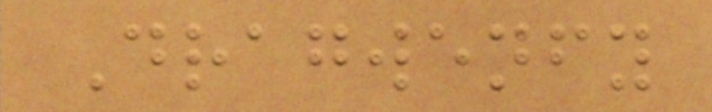Dragwenfy
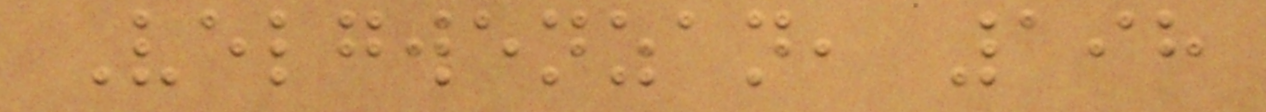Velgwenzan, 198
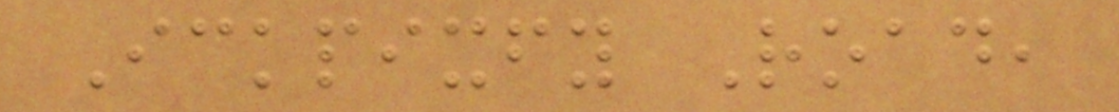Ickpixfy Road,
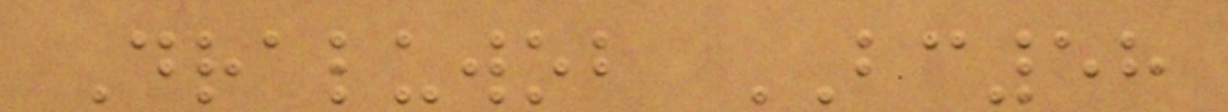Draluwob BC58
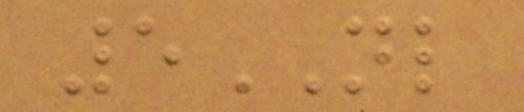5NL
